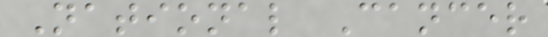National Cancer
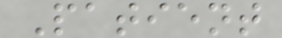Patient
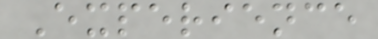Experience
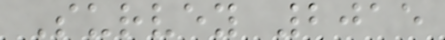Survey 2015
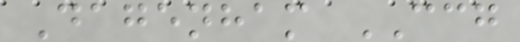Dagenham CCG
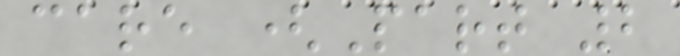care (Part 2
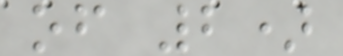of 2)
